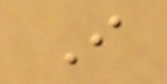I
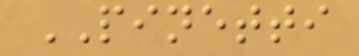PINETTI
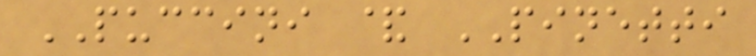PUCCINI & PINETTI
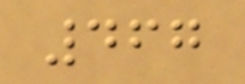467
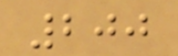200
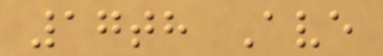17th Ave
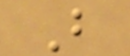B
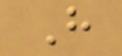H
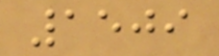1509
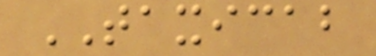TAXICAB
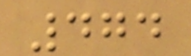474
